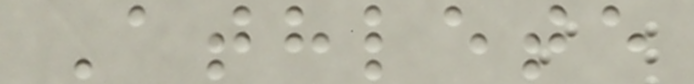Athlete
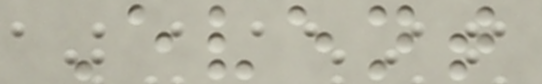Event
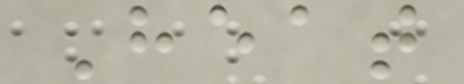Heat
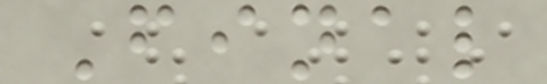Final
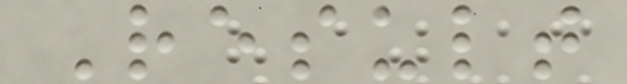Result
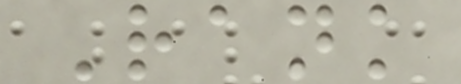Rank
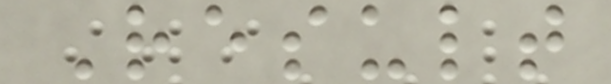Result
